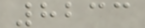8233
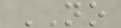NO
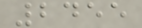2455
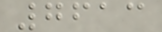7613
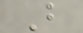B
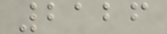2126
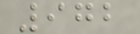972
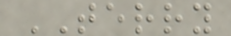TERRY
